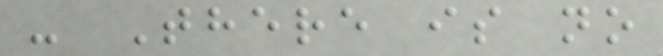- There is no
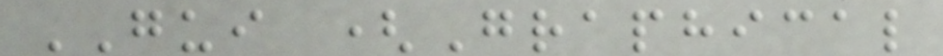GUI (Graphical
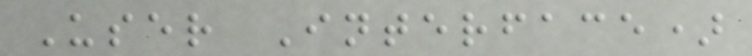User Interface)
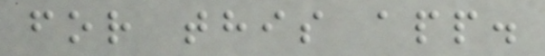for this app.
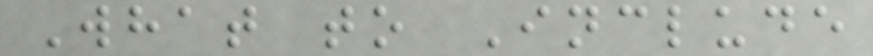What to Include
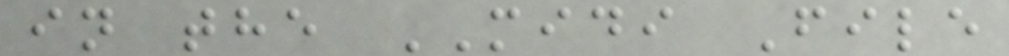in the MIDI File
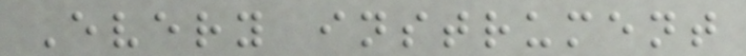Every instrument
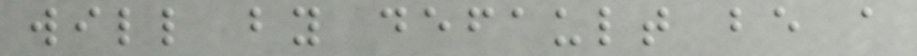will by default be a
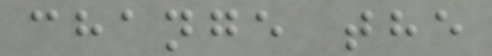change the
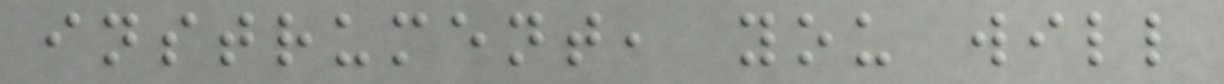instrument, you will
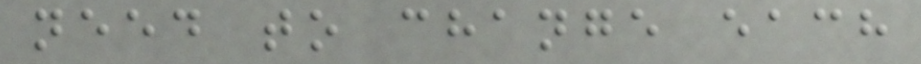need to change each
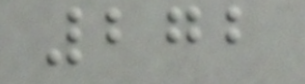272
